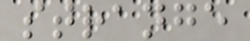strange
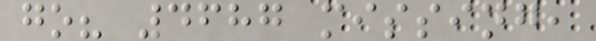go? 4687 missing,
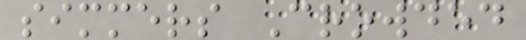simmers Crowded
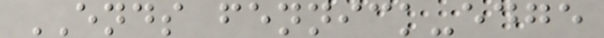ENDS fennick-edge
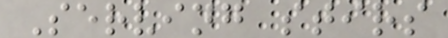Serving stirs
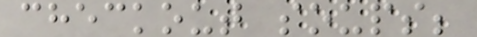checkout soups;
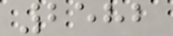2582
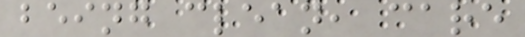being clean, care
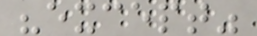"except"
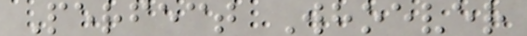Perfect Whoever
